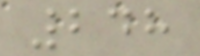248
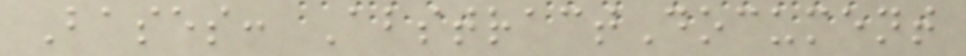Bases: AbstractDocument
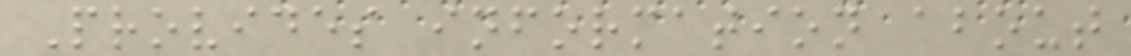Provides information about
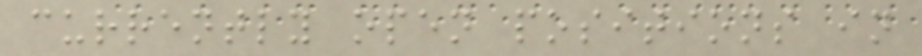currently open positions in
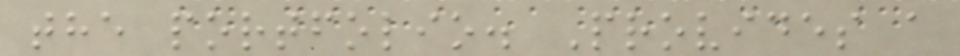the portfolio. Provides a
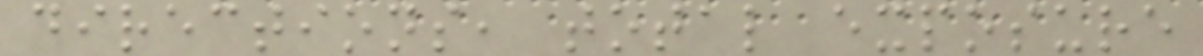directions, total exposure
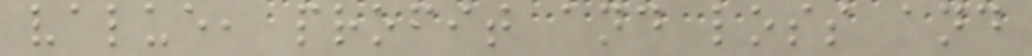value, profit and loss and
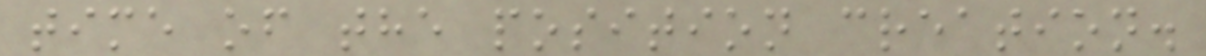time of the position creation.
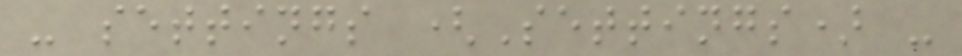- settings (Settings) -
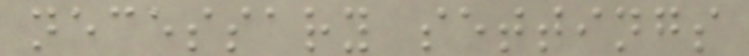necessary settings
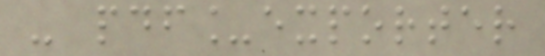- pdf_exporter
